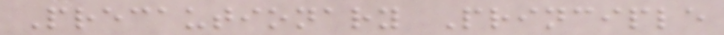Precautionary Principle
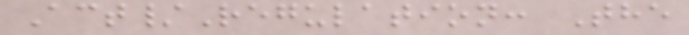Act/Regulation: The
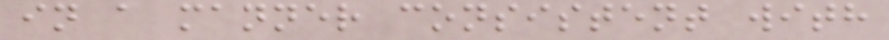in a manner consistent with
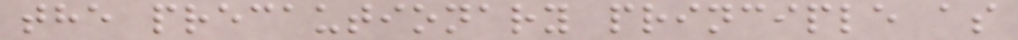the precautionary principle as
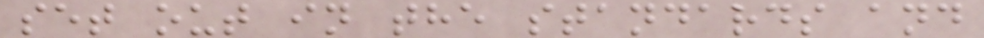set out in the standards and
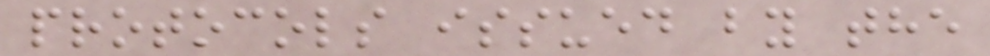protocols issued by the
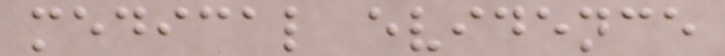medical evidence
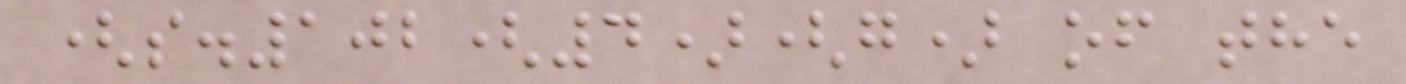(s.102(4)(g) of the
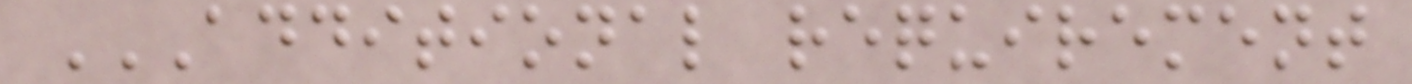ADDITIONAL REQUIREMENT
